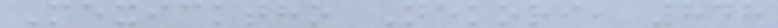Mexicktho Nekori, 848
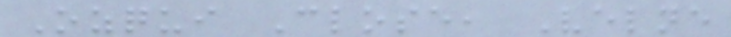Ozqui Close, Velne
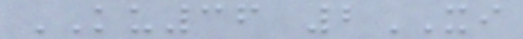KU36 2XI
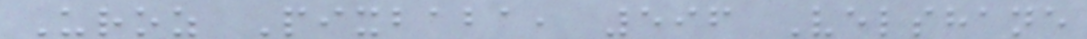Uroz Pixbaba, 596 Velshane
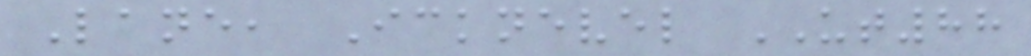Lane, Icknevel UT88
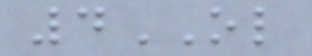4OL
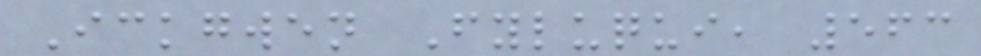Ickgwen Fyluqui, 563
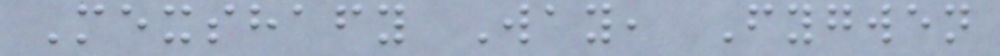Mexshafy Way, Fygwen
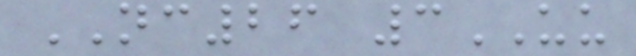NC26 3UU
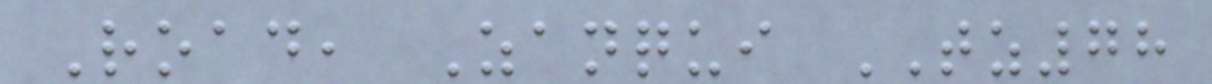Road, Zanqui TZ78
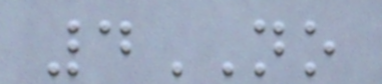4NO
